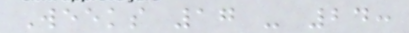Weeks 17 - 24:
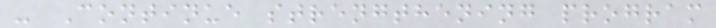- Continue strengthening program
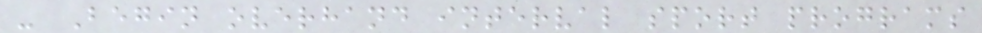- Begin overhand interval sport programs
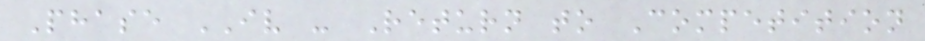Phase IV - Return to Competition
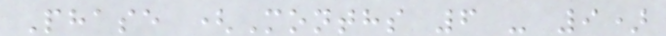Phase (Months 6 - 9)
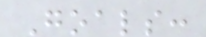Goals:
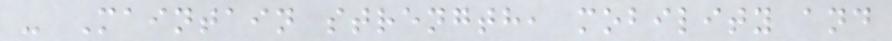- Maintain strength, mobility and
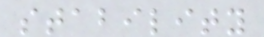stability
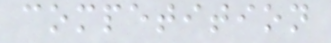competition
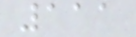111
